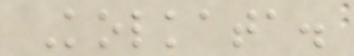Kolkata.
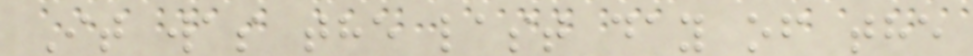It was the last day of the
